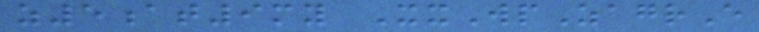z5at9my XxWpZagrE
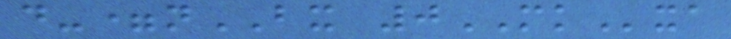d-=nBX 0MKxa
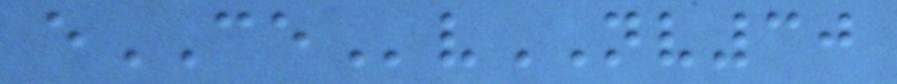eCEvNV30
